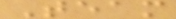Team
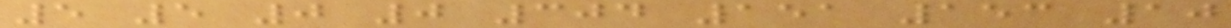5 5 0 0 304 151 153 10
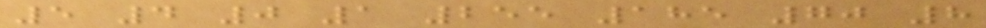5 4 0 1 255 185 70 8
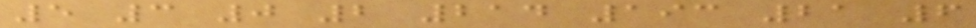5 3 0 2 214 193 21 6
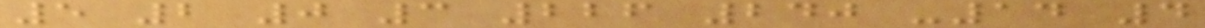5 2 0 3 226 240 -14 4
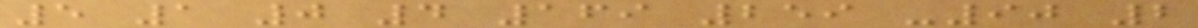5 1 0 4 169 259 -90 2
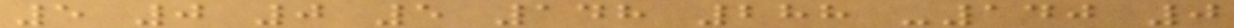5 0 0 5 148 288 -140 0
